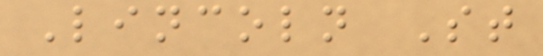Lincoln St
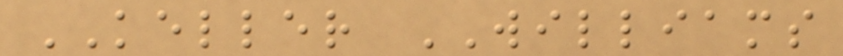KELLER WILLIAMS
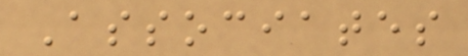Associates
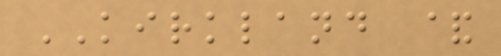KIRKLAND &
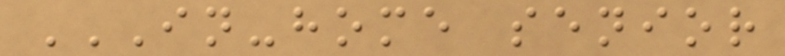IN-HOME SENIOR
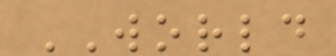WORLD
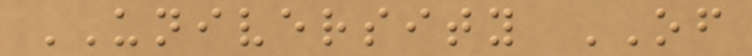UNIVERSITY OF
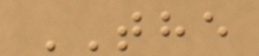THE
